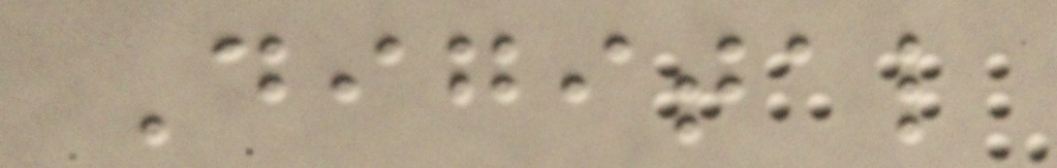Digital
